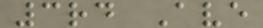3rd Ave
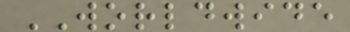WORLDWIDE
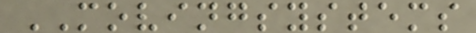MOVINGSYSTEMS
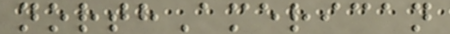northAmerican
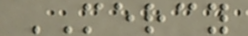MERCY
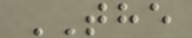THE
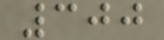300
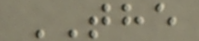THE
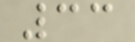33
